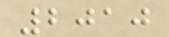2010
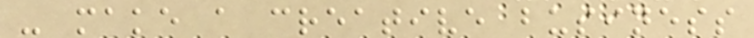- make a creative business
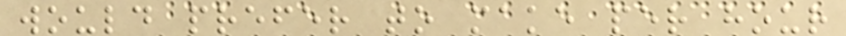would prefer to make per hour
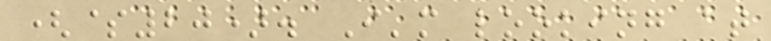($20). I'm looking at
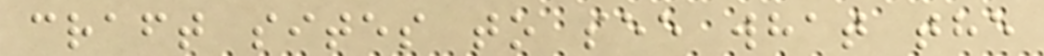craft sites to see what the
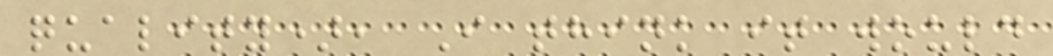quality), I think it would
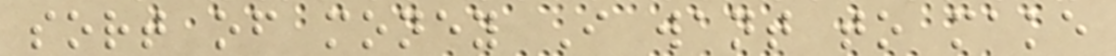sort of money I want to make
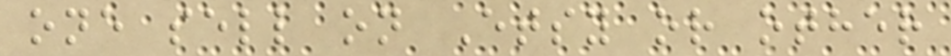one sell on Etsy or other
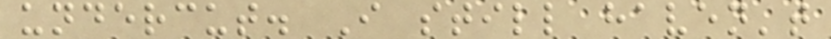undercut. I still haven't
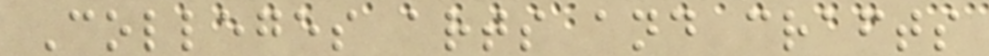Colleges arts and crafts
